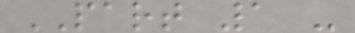PART 1 -
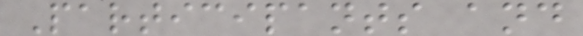Participants and
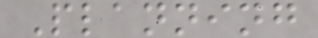Planning
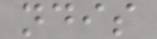ndis
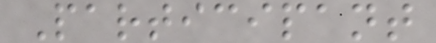Participant
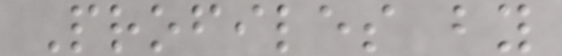Profiles by
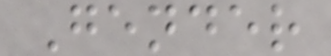Gender
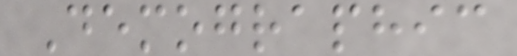Demographic
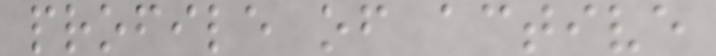profile of active
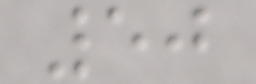50
